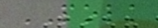POLK
